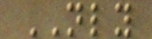NLY
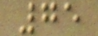75
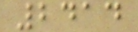2414
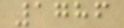1786
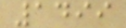1499
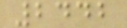2442
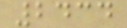2434
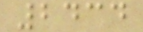2434
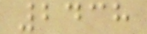2438
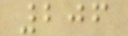206
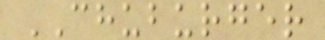CHUBURGER
